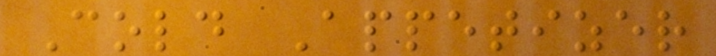Cold Appetizer
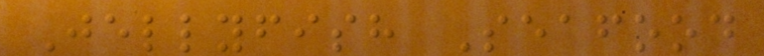Jellyfish Seafood
